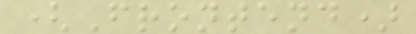(Frontend)
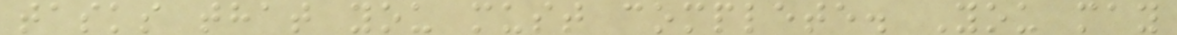tasks that you must complete. You may
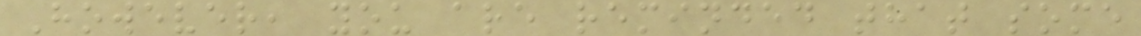However, you are reminded that some
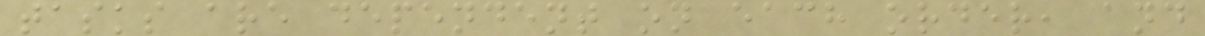tasks are dependent on each order, and
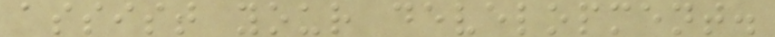assist your development.
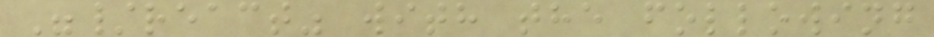"/react" with the following
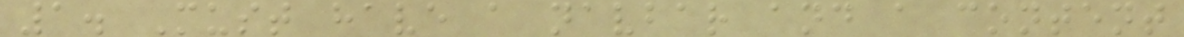1. Must have a navbar and a content
